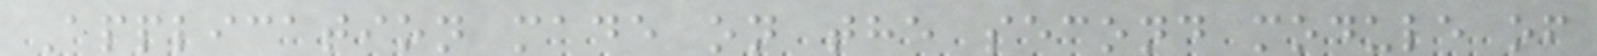Application made on the second module of
